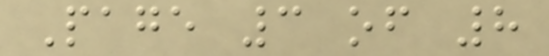Page 3 of 8
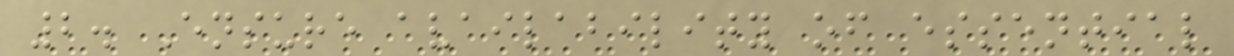2. Ensure availability of essential
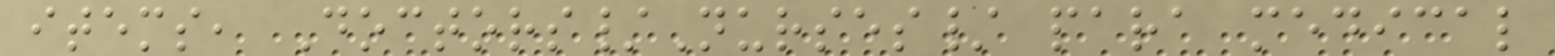items, Doctors/Nurses/ para medical
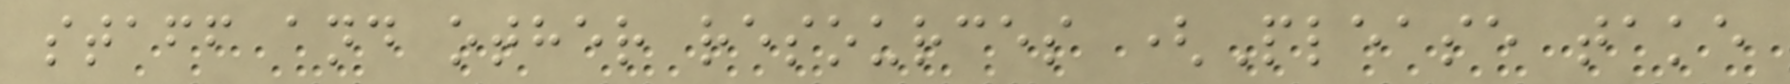staff and other resources (Please take
